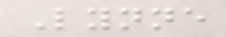Lynne
